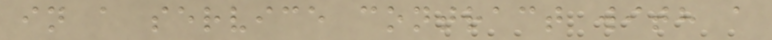in a service contract with a
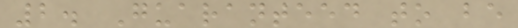2. Guaranteed to be
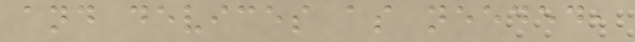and devices as needed,
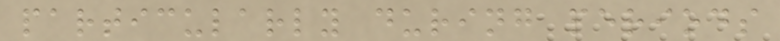particularly during periods
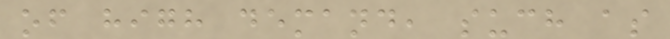of high demand, such as
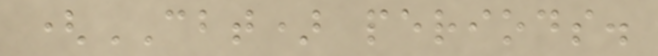(CBT) periods.
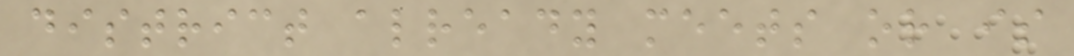district already meets or is
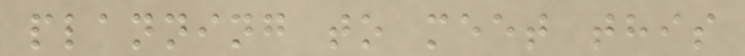planning to meet this
